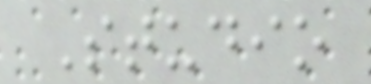Studio
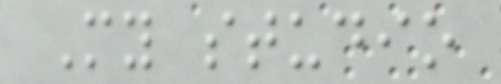My studio
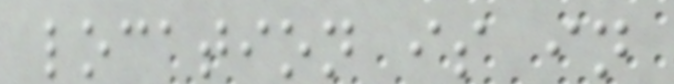location is in
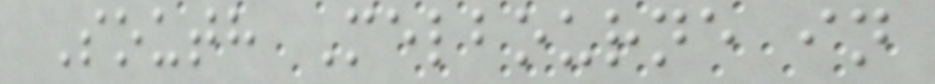South Melbourne in
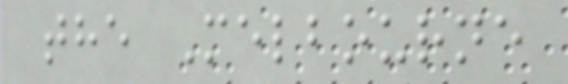the Melbourne
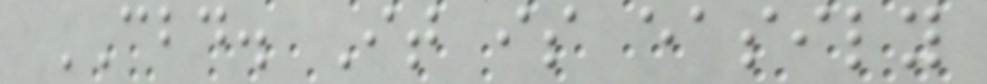CBD. It is easily
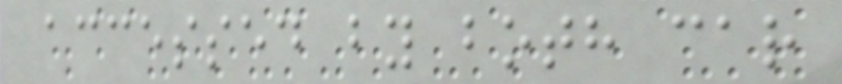accessed by both car
